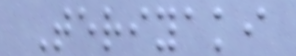Teriyaki
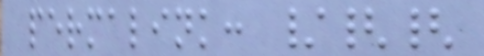permalink: /{{
